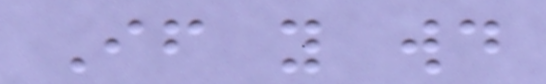If you would
